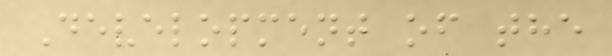Development of the
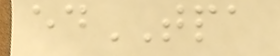edTPA
